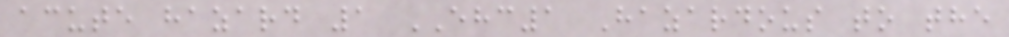acute hazard 1 EHC1 Hazardous to the
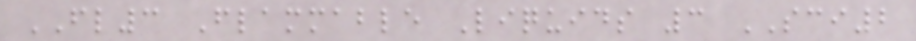FL3 Flammable Liquids 3 SCI2
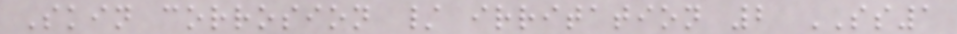Skin corrosion / irritation 2 SS1
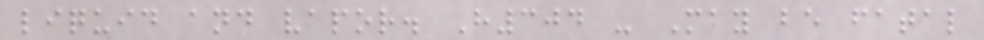liquid and vapor. H304 - May be fatal
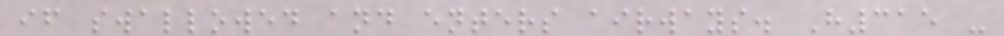if swallowed and enters airways. H315 -
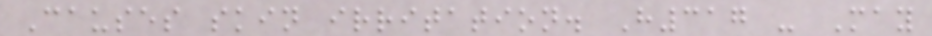Causes skin irritation. H317 - May
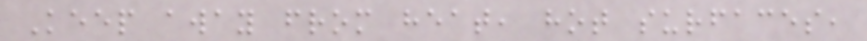Keep away from heat, hot surfaces,
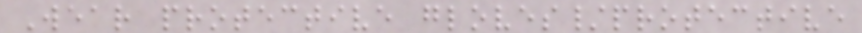Wear protective gloves/protective
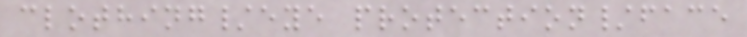clothing/eye protection/face
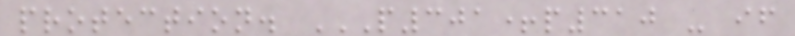protection. P301+P310 - IF
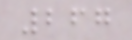267
